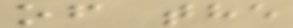of the
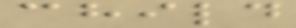child
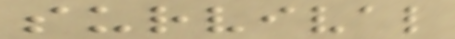survival
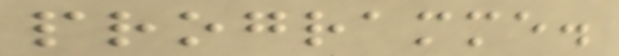programme.
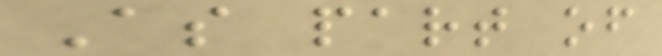As part of
